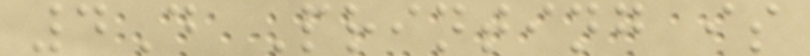4D Printing is
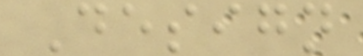Design
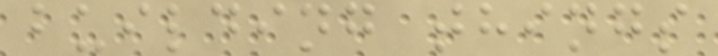building things
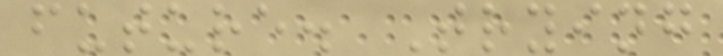future. Trying
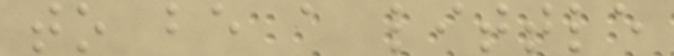to be a little
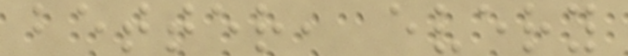better, every
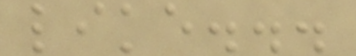like...
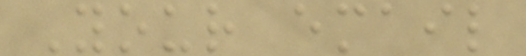Your email
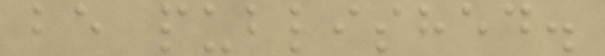be published.
